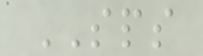SPS
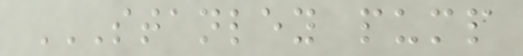STANLEY PUMP
